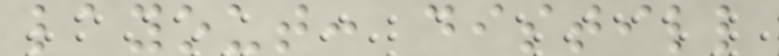layout: distill
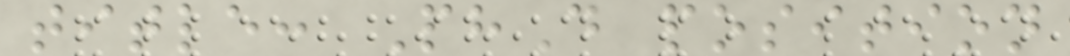title: PhD position
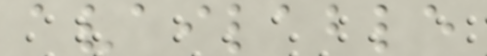available
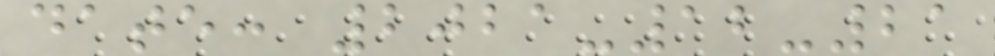date: 2021-12-21
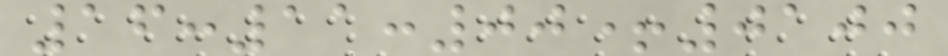16:11:00+0100
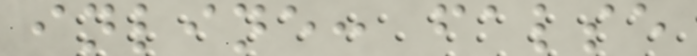inline: false
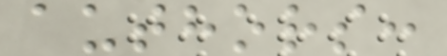authors:
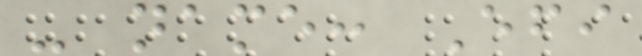- name: Efi
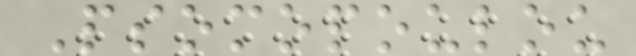Psomopoulou
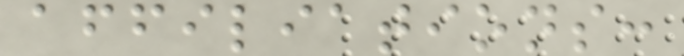affiliations:
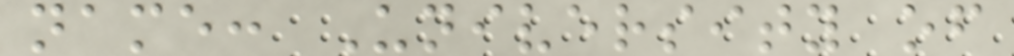name: University of
